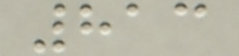813
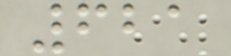621
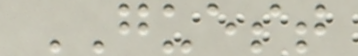GUEST
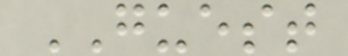GUEST
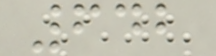642
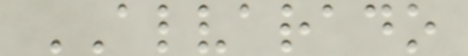ALVARADO
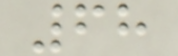68
